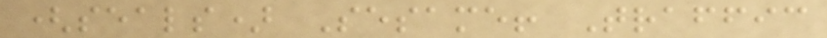(seals) Sesame! Traffic
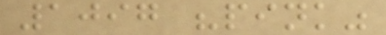1097 "pink"
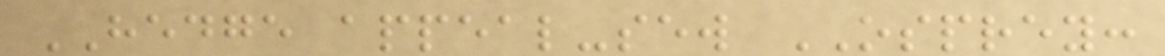HEDGE appeal-sew OSPREY:
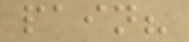pain?
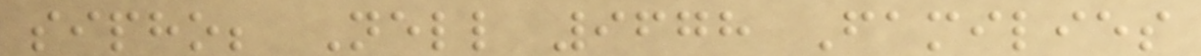sipho; Nell 9678 Families
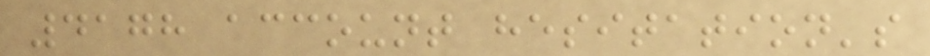4178 account hesitation's
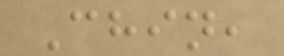Chin,
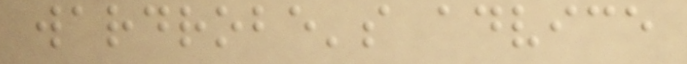wardrobe's advice
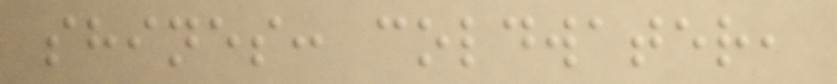shines: coldwater,
